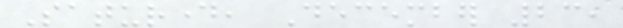Saturday, December 23,
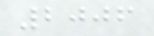2006
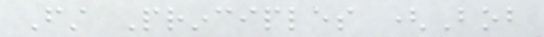First Principles (Bob
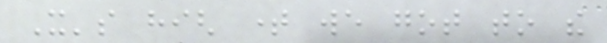It's high time we got to the
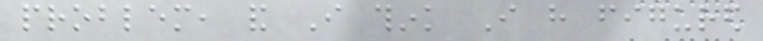problem, and I think I have figured
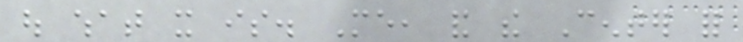out what it is. Me, and the Center for
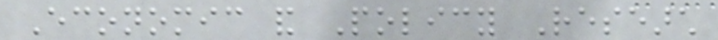Economic and Policy Research
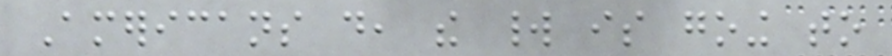Americans do, the world is going to
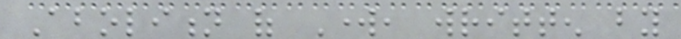Abolition of Work, written by
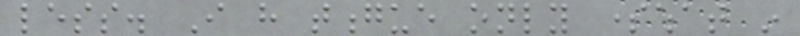less. I have tongue only somewhat in
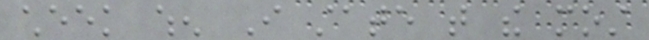cheek when I state that the most
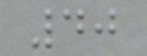40
